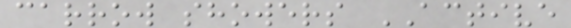carrow showers ACTIVE
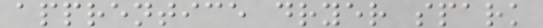apprentice dryer spark
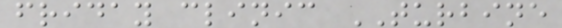friday clinic TURBINE
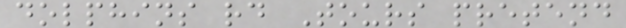dolphins rd Tours pretend
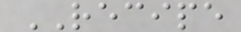RECIPE
